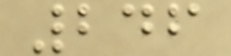246
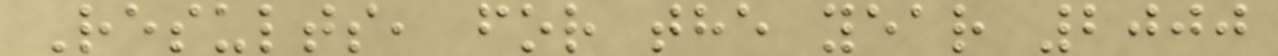Results, for the year 2000
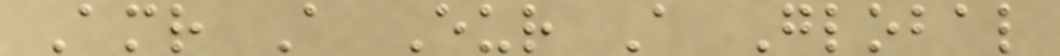Amr A Eur A Global
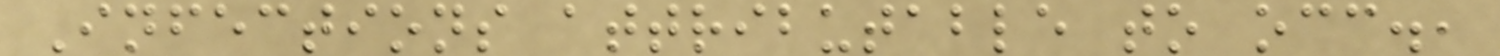Infections attributable to occ.,
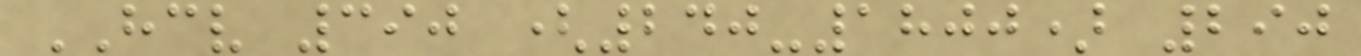HCV 390 (240-1800) 290
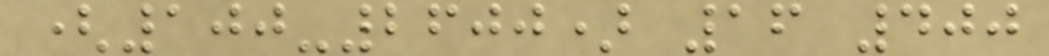(100-2600) 16 400
